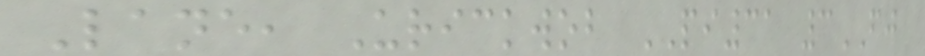Lane, Urickwob PI31 3FJ
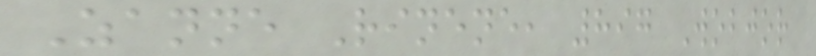Zanne Rinene, 897 Wobjor
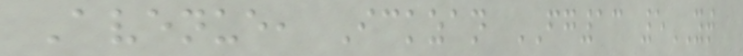Avenue, Ickzan FG13 5YT
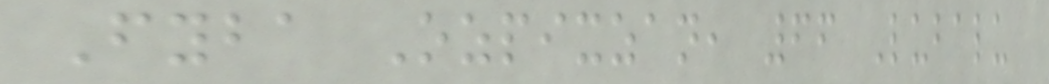Fyba Ozpixzan, 66 Lubalu
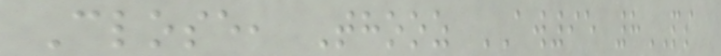Close, Thooz AW95 8PS
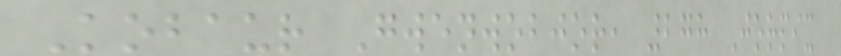Kobaur Gwenwobjor, 278 Jorpix
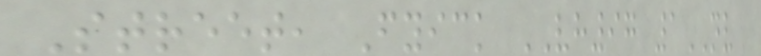Street, Fyick VH97 1NV
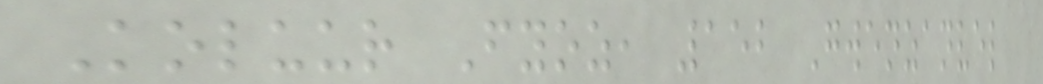Koluur Fyoz, 152 Gwenzanvel
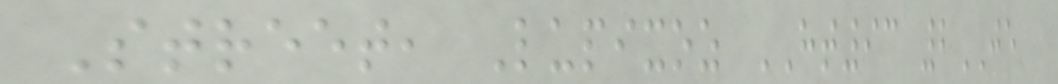Street, Lupixoz HT93 2JE
